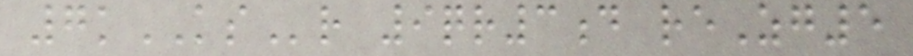7kKSr 9qr3d reZg5
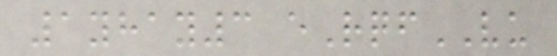1yhay3 eRqfVU
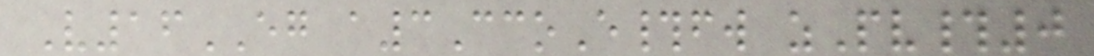V16EG a3CcoE#fw zPv#0
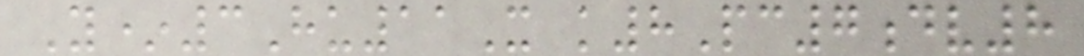Y*3Hu11X k8Pc7dv8
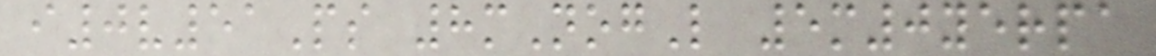i0v51Ps 8mNogL 5m0yerpa
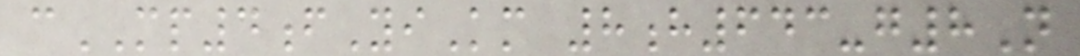cMP4fYiKm 8h643-g8N
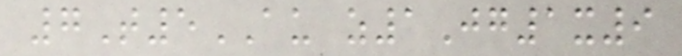7T5AU z1Jg1x9
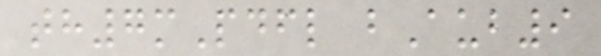th7mPdfl bAub9
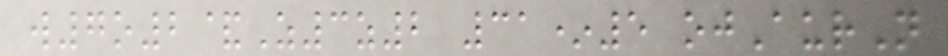w7o2&Z3z2 31*5 ojAurN
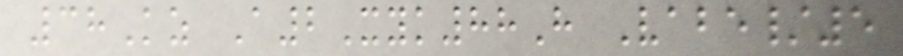38Kz A2Xyk88H Vabe/5
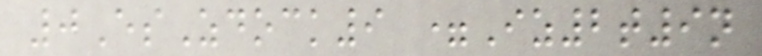0EsZdock9 =Iz2t9n
